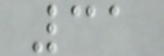31
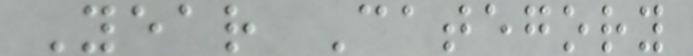Year Category
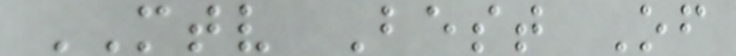MTV Best Of
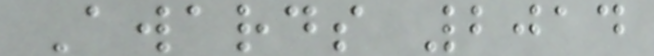Awards 2014
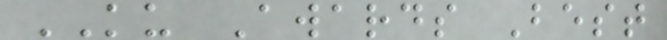KU Awards Best
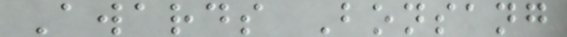Awards Bonsang
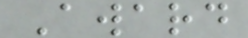Award
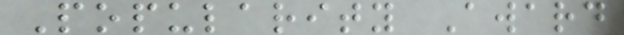Popularity Award
